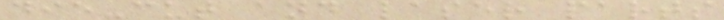die-cut and laser parts
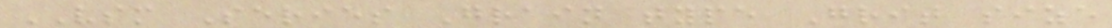VSM Series Grain type Grit size
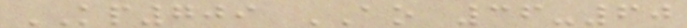KP709 AO 36-60
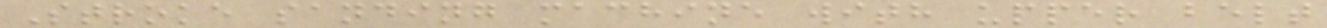Stroke sanding machine with upper belt
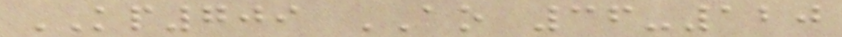KP709 AO 36-120
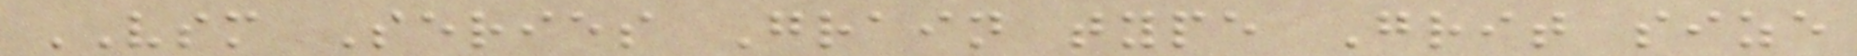VSM Series Grain type Grit size
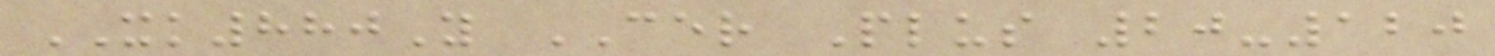XK880Y CER Plus 20-120
